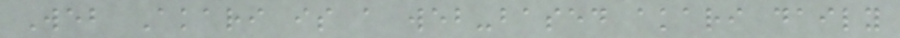Web Akari is a web-based akari daily
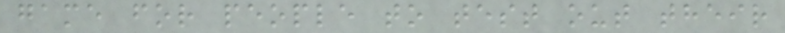game for people to test out their
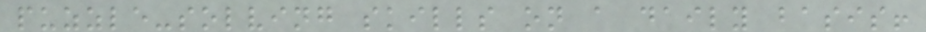puzzle-solving skills on a daily basis!
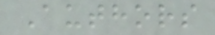Authors
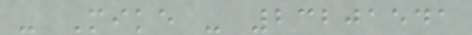- Mike - 23201541
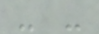- -
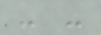- -
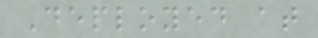Deployed at
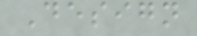Design
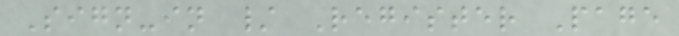Sign-in / Register Page
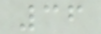36
